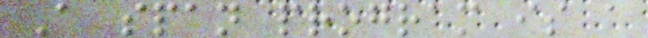A span program is a
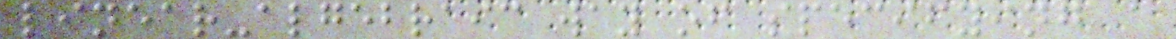linear-algebraic way of specifying a
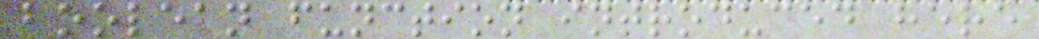boolean function introduced here
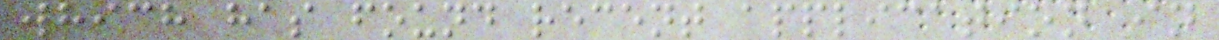which has found recent application in
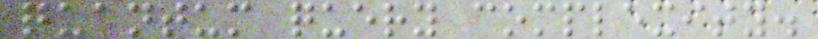quantum query complexity.
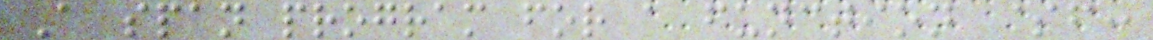A span program for a function $f:
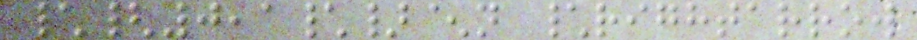\{0,1\}^n \rightarrow
